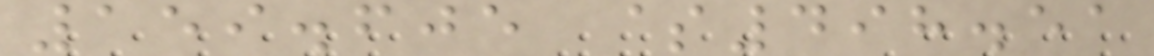159.605 $498.51
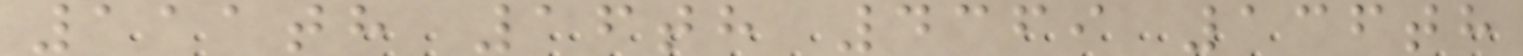111th 16th 4369 136th
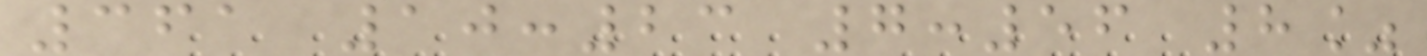361 10:23 7:56 8%
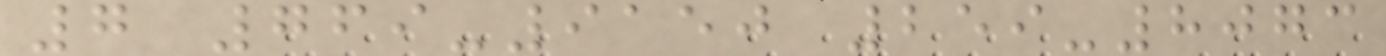7 769-9150 259-8073
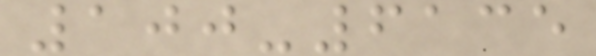100-6135
